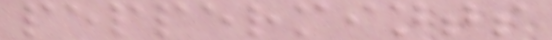peppermints
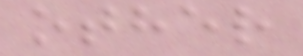other
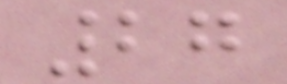27
